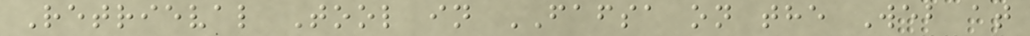Retrieval Tool in FAFSA on the Web at
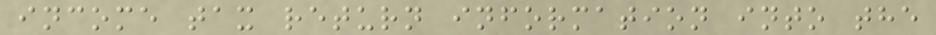income tax return information into the
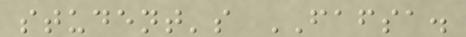student's FAFSA.
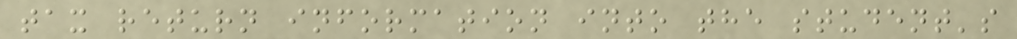tax return information into the student's
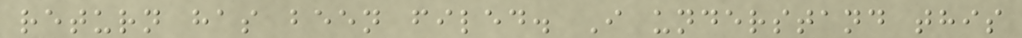return has been filed. I understand this
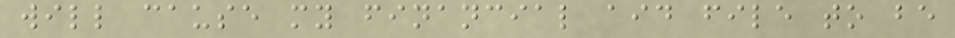will cause my financial aid file to be
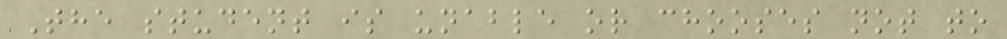The student is unable or chooses not to
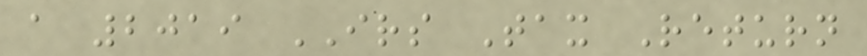a 2019 IRS Tax Return
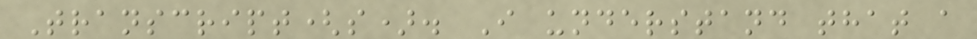Transcript(s). I understand that a
